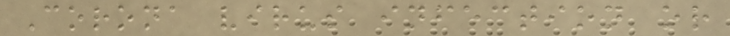Corona virus infection or
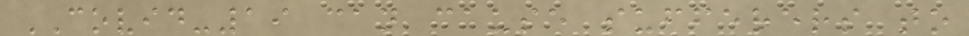COVID-19 can cause sufferers to
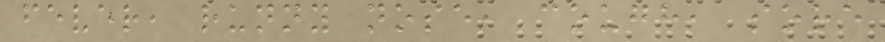fever, runny nose, cough, sore
